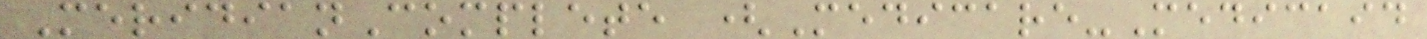MeridianComplete (Medicare-Medicaid
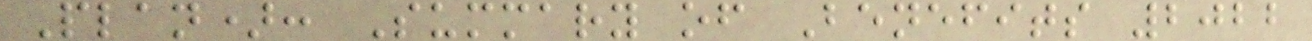Plan): Summary of Benefits 2022
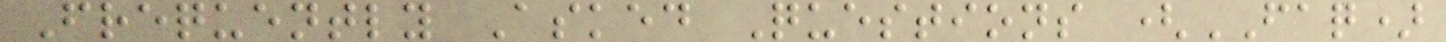Frequently Asked Questions (FAQ)
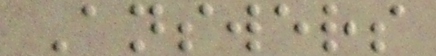Answers
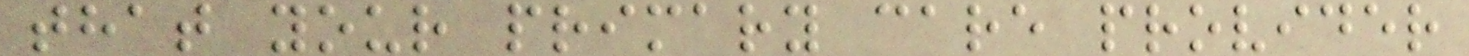that your primary care provider
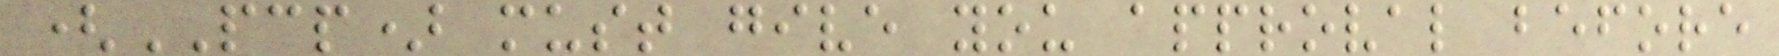(PCP) must give you approval before
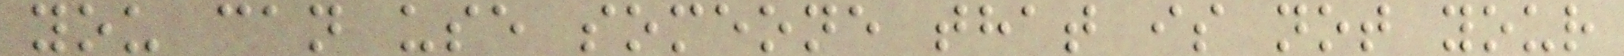you can use someone that is not your
